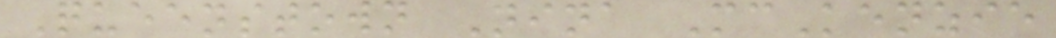Queenstown Nina McKenzie
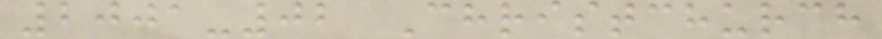2001-02 Christchurch
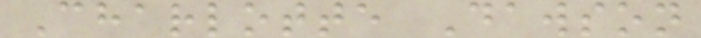Charlotte Dawson
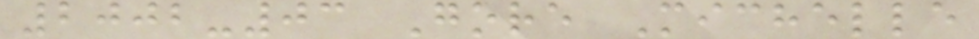2002-03 Gore Michelle
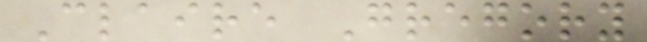Claire Gregory
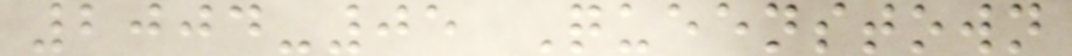2004-05 Queenstown
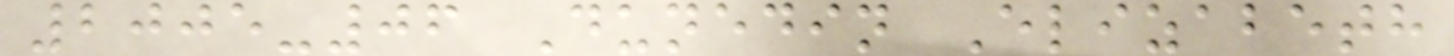2005-06 Dunedin Elizabeth
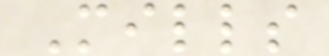Mills
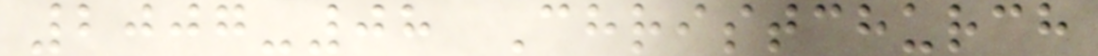2007-08 Christchurch
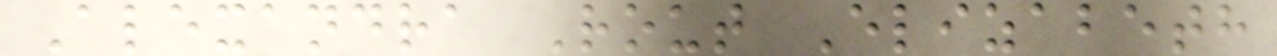Alexandra Rout Elizabeth
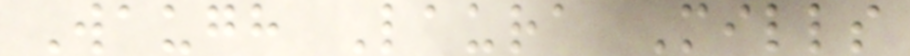Waugh Laura Mills
